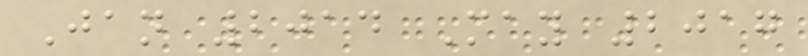Jan 2014 May 2017
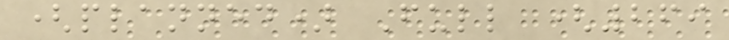(planned) Full (269
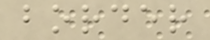border
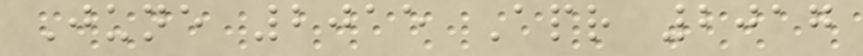June 2015 Apr 2017
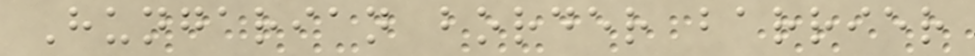Hungarian border barrier
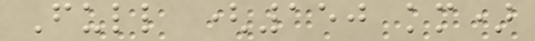Full (150 km)
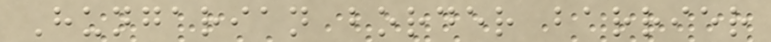Hungarian border barrier
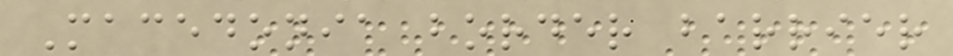Macedonia border barrier
